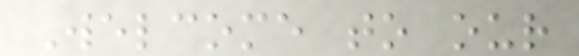Welcome to our
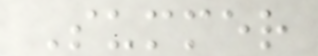Summer
